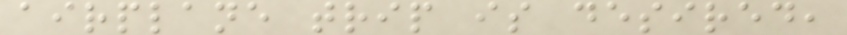airplane trip is desired,
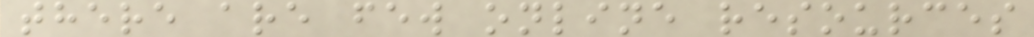there are few online resources
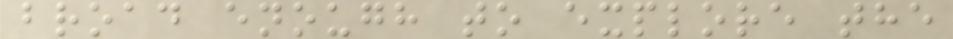broad enough to explore the
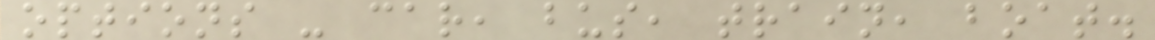options - car, bus, train, boat.
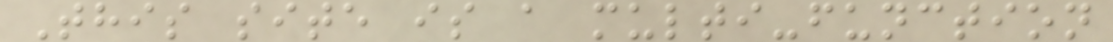This site is a multi-function
